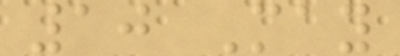10 May
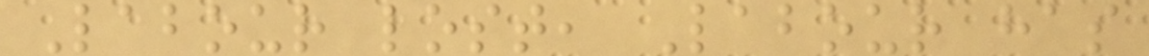Labour lost, Labour has
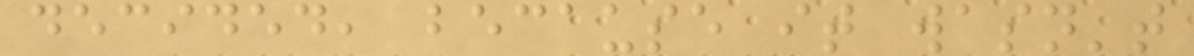decided, because it wasn't
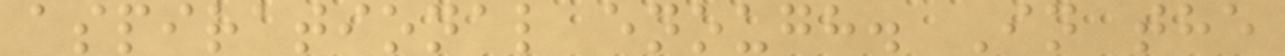aspirational enough. In the
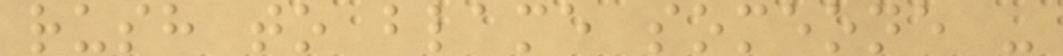rush to blame someone -
